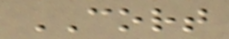CORT
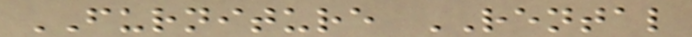FURNITURE RENTAL
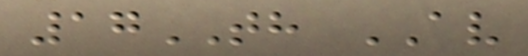17TH AV
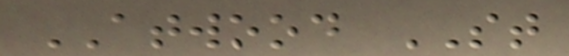ATWOOD ST
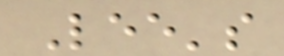Lee's
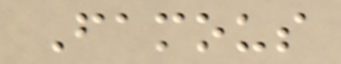Famous
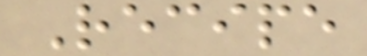Recipe
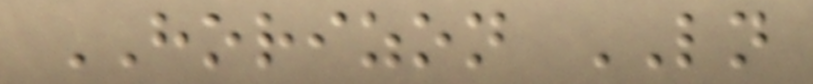HORIZON LN
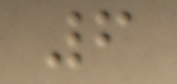6
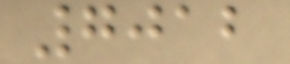7012
